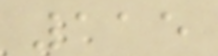115
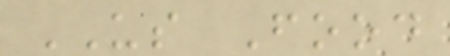US Food
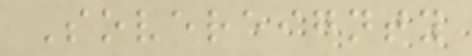Sovereignty
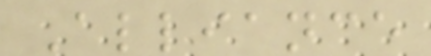Alliance
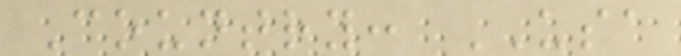Country: USA
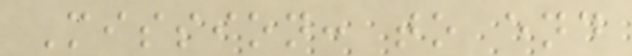Mission: to end
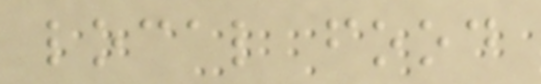local food
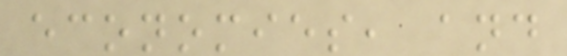economies, and
